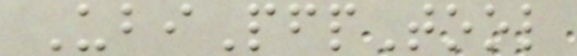UbiPfpTool
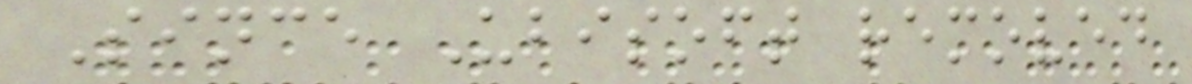Since Ubisoft removed
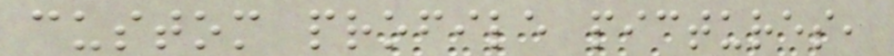custom profile pictures,
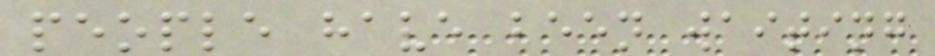people have been waiting
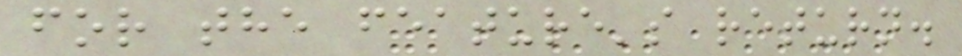for the feature's return.
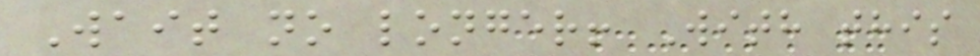Wait no longer! With this
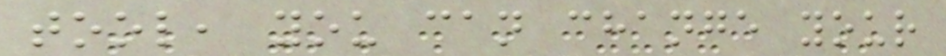tool, you can change your
